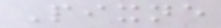Pixne
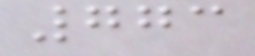773
